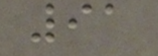91
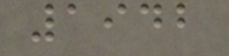1942
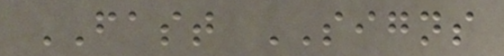FAST SIGNS
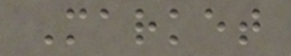Market
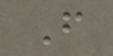F
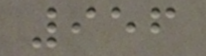956
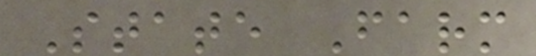State Farm
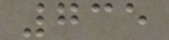735
